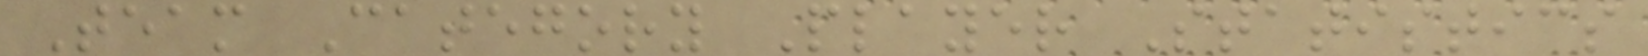Team Category Player Statistics
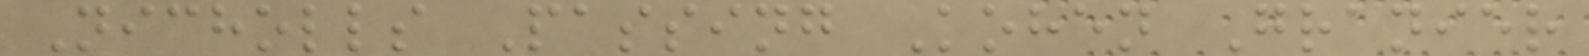Nicholls Passing Kohen Granier
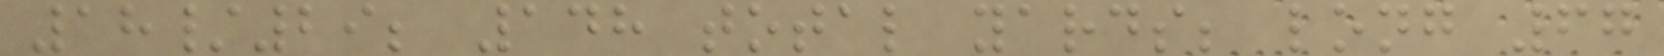18/29; 148 total yards; long 67
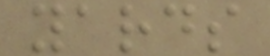yards
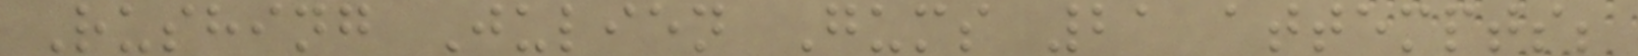Rushing Julien Gums 21 attempts;
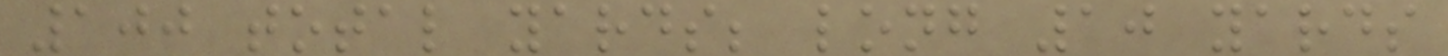100 total yards; long 10 yards
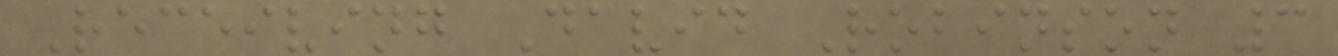Receiving David Robinson 3
